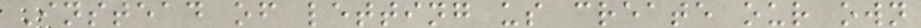Instead of letting us create our own
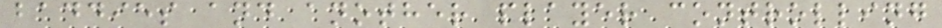baddies and another player controlling
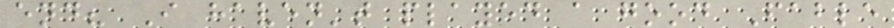end? I haven't played a good Fable
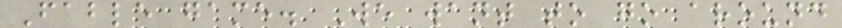Fable game. We want to go around
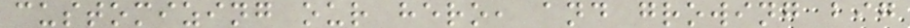customizing our hero, and growing big
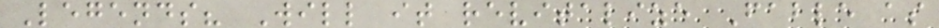Legends? Will it revitalize Fable as
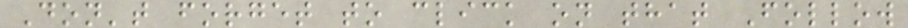Don't forget to click on that Follow
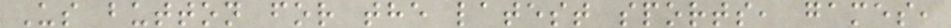Us button for the latest sports, games,
